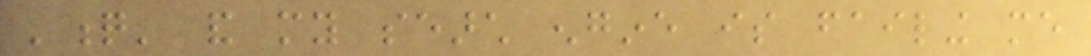'q' and my search engine is failing me
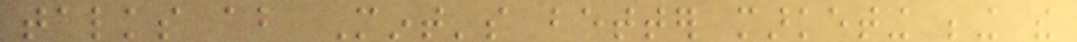talks about Mint's better marketing being the
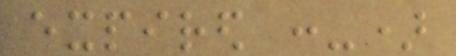expired :-)
